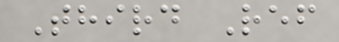Third Ref
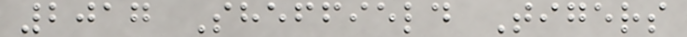2017 Sheffield Tigers
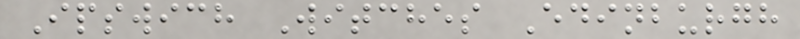Ipswich Witches Edinburgh
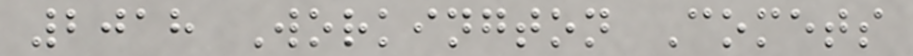2018 Workington Comets
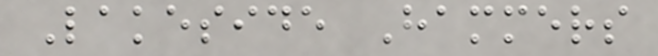Lakeside Hammers
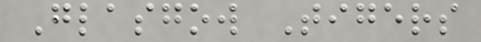Glasgow Tigers
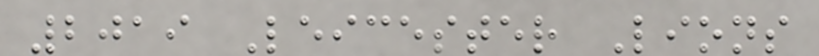2019 Leicester Lions
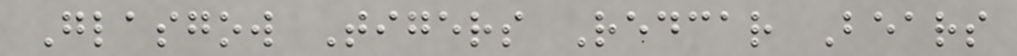Glasgow Tigers Redcar Bears
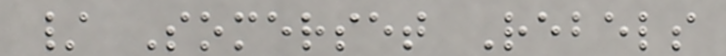/ Somerset Rebels
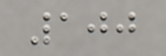100
